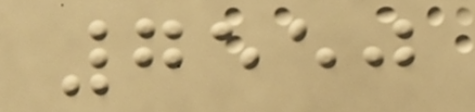7550
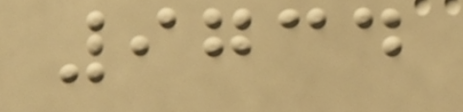9734
